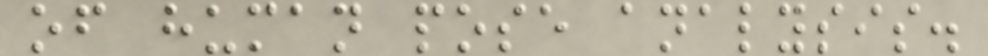of human pose analysis.
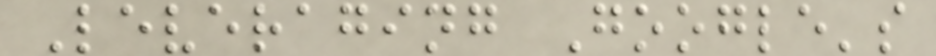Leveraging Google's
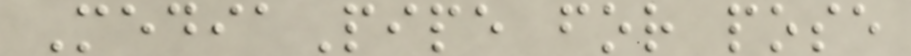MediaPipe for pose
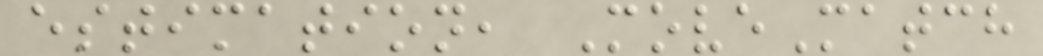estimation, MoveMatch
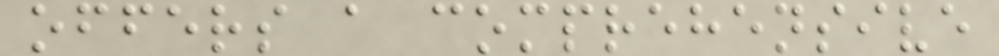offers a comprehensive
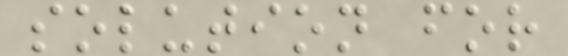solution for
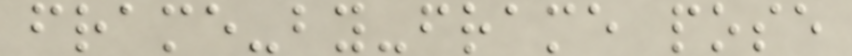frame-by-frame pose
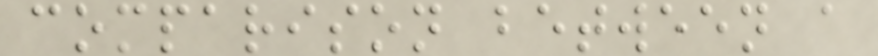comparison between a
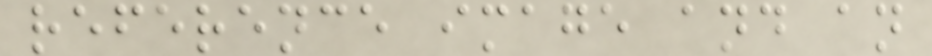reference image and an
